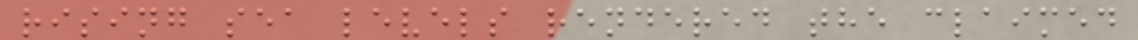rising sea levels rendered the claimed
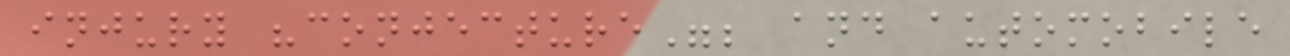injury "conjecture"; and automobile
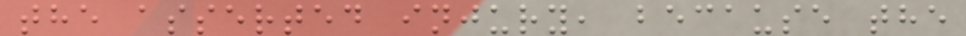the asserted injury, because the
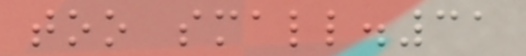too small.31
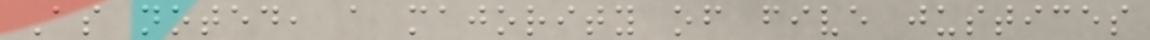As noted, a majority of five justices
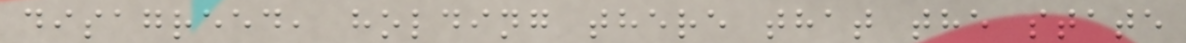disagreed, holding there that the state
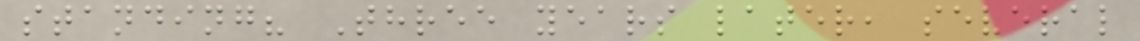standing? Three years later, several
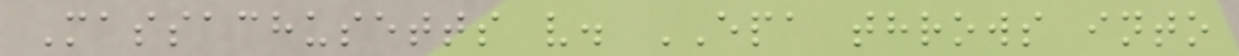Massachusetts v. EPA throws into
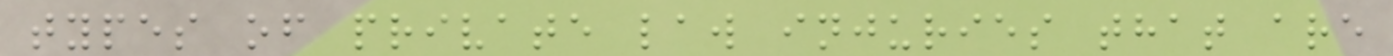types of private law injuries that are
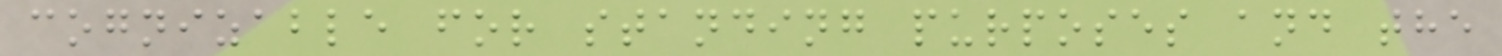cognizable for standing purposes and the
